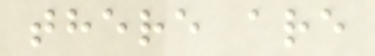there are
